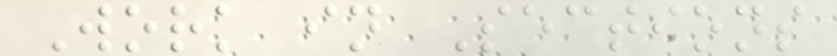Work in Sections
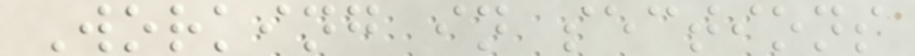Working in sections
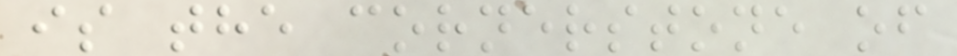is the cornerstone of
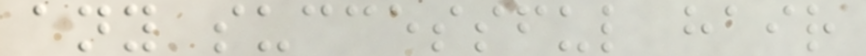any successful hair
